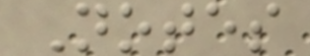Notes
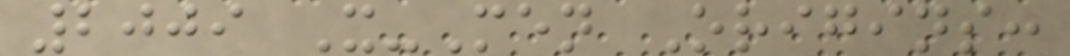2009 X-Men Origins:
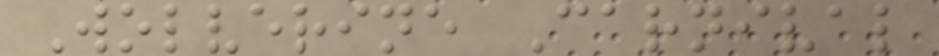Wolverine Carnival
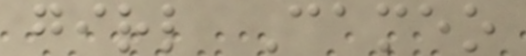girl Cameo
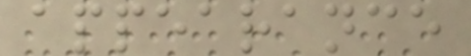appearance
